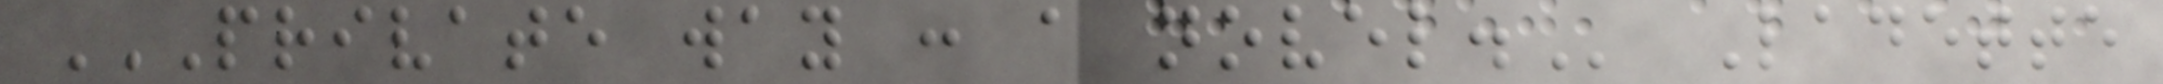PRIVATE WAY : A NOVEL. Ladette
